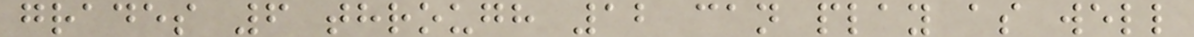grades 6 through 12 can play as well
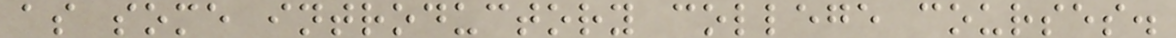as some introductory college courses.
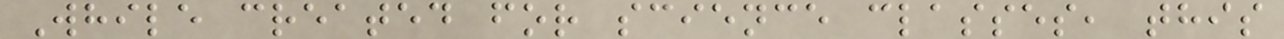While created for science classes, this
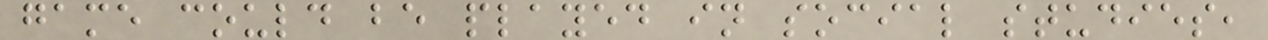game could be played in social studies,
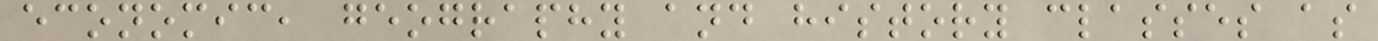economic, geography and history classes as
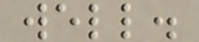well.
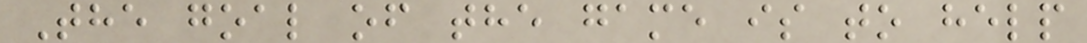The goal of the game is to help
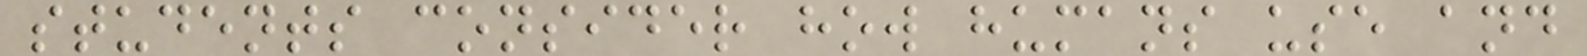students consider how humans use and
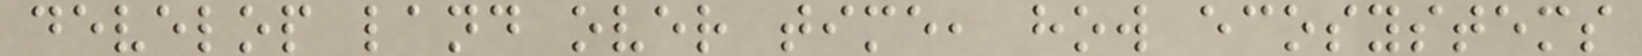develop land over time, how ecosystems
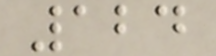124
